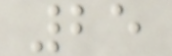25
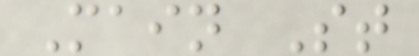Main St
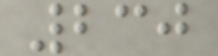230
